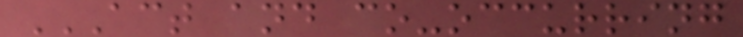ACT AND CO-OCCURRING
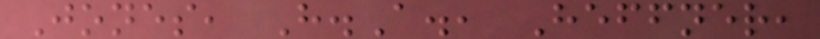Jones, H.A., Heffner,
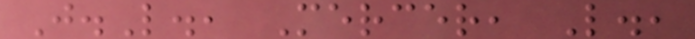J.L., Mercer, L.,
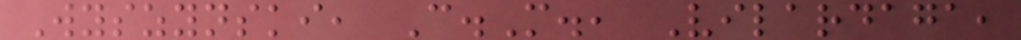Wyszynski, C.M., Vilardaga,
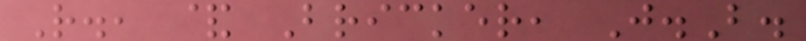R., & Bricker, J.B.
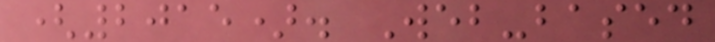(2015). Web-based
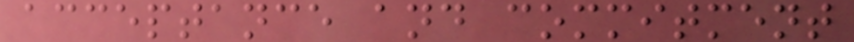acceptance and commitment
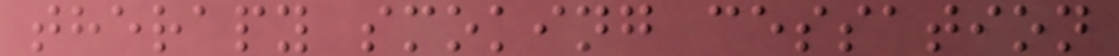therapy smoking cessation
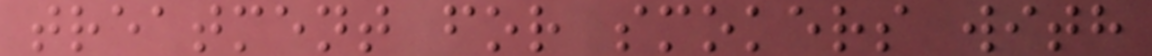treatment for smokers with
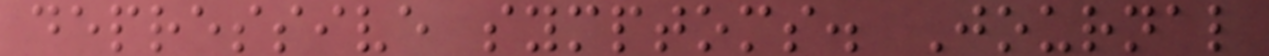depressive symptoms. Journal
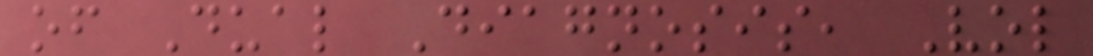of Dual Diagnosis, Vol
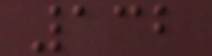132
